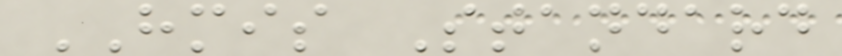HMIS Standard
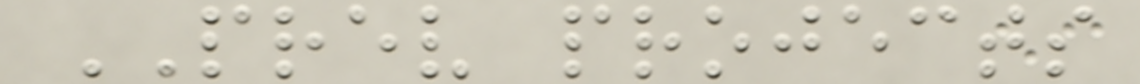PREV projects
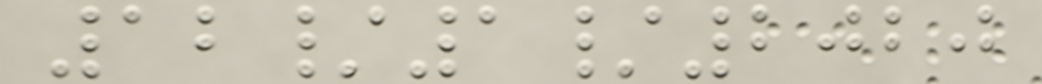12/1/2020
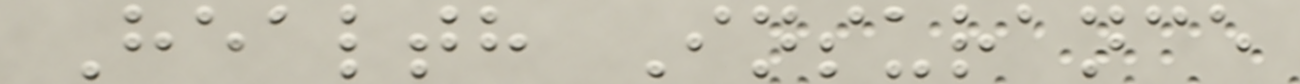Health Insurance
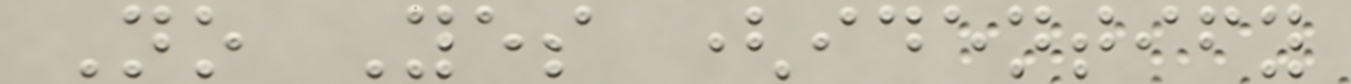No Yes (identify
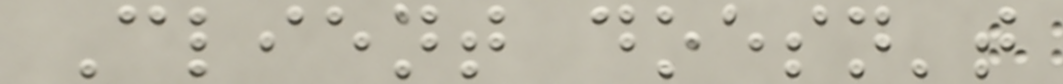Client doesn't
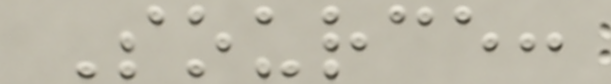Source:
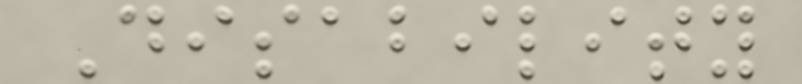Disability
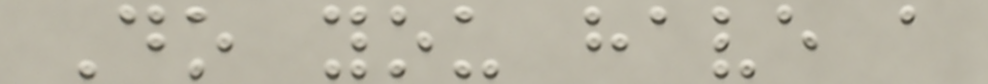Do you have a
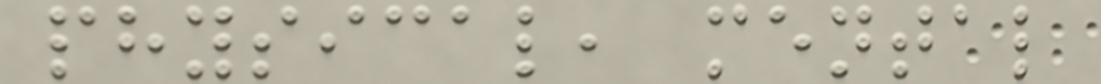physical, mental
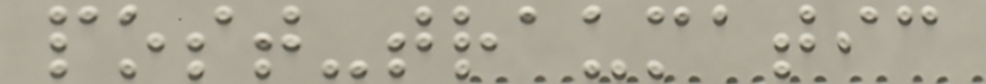post-traumatic
